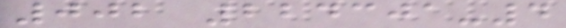002 224301-4
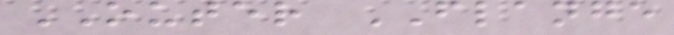OUTER FLANGE
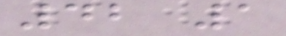42 1
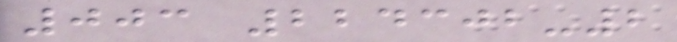003 224302-2
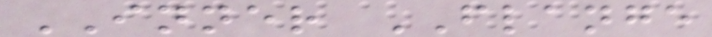INNER FLANGE
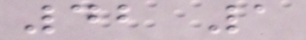42 1
